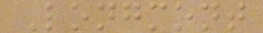Longmont
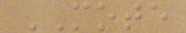MOTE
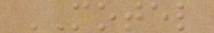MOTEL
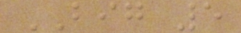BIG 5
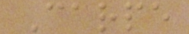Carpe
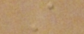A
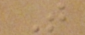T
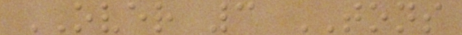OVER 3 TONS
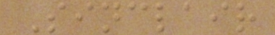Sinclair
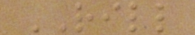RILL
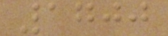1700
